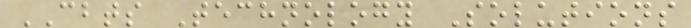CBTS Technology Solutions
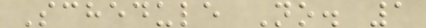Schedule No. 1
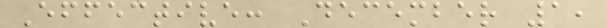Effective: December 1,
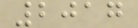2017
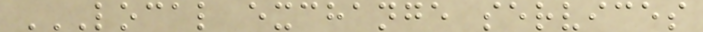LOCAL EXCHANGE SERVICES
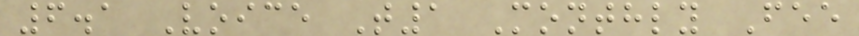6.1 Voice T1 Monthly Fee
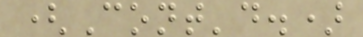(Cont'd.)
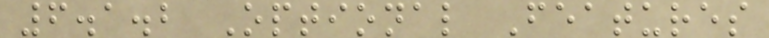6.1.2 Optional Features
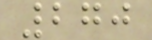270
